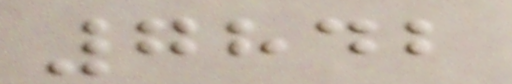7842
